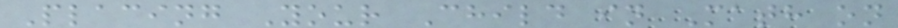Placing Your Child in Math on
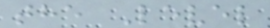the Level
